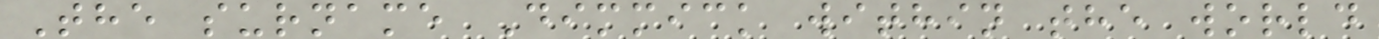The surname Dimmick within the world
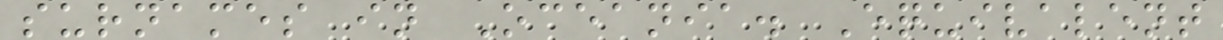surnames in Oceania. Equivalent
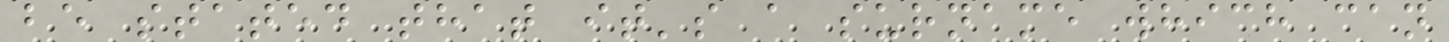be stated that it's a surname which can
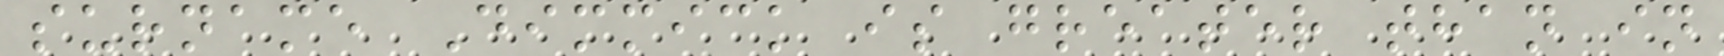surname Dimmick is greater than in
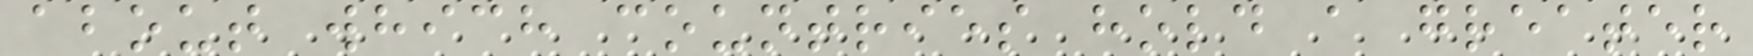about which countries hold a greater
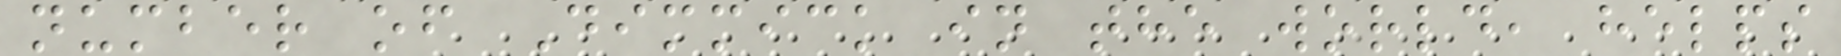number of Dimmick in the world, helps
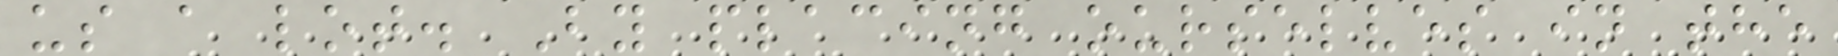us a lot. By placing ourselves in the
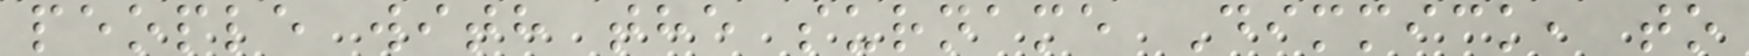people with the surname Dimmick, to
